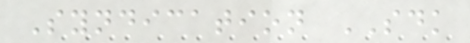Syndication SDK
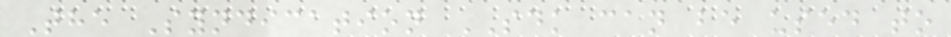The Syndication SDK can be used to
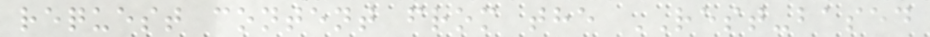request content from the REST-based
